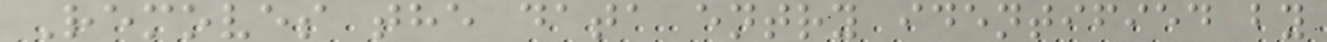Removes the data entry identified by
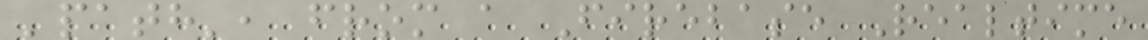'path', from a Firebase Realtime
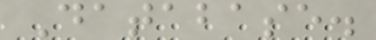Database.
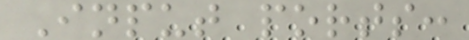Input ports:
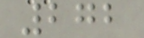272
